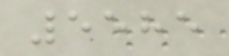5585
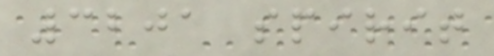3201 spirit
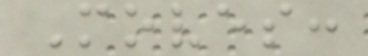Moves:
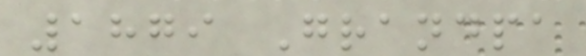1879 Grandpa
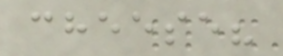cheese?
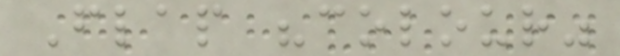Flap "colour"
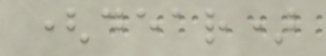(dear)
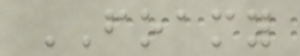FOAMY
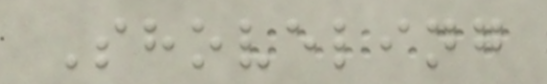Shoveling
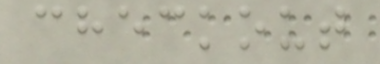checkout
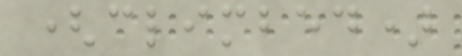(climbed)
